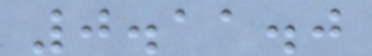0.11.0
